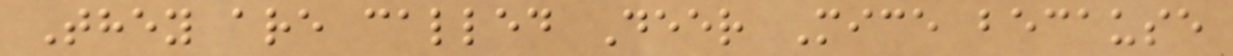They are called Deer Mice because
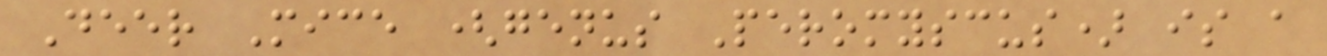Deer Mice (genus Peromyscus) is a
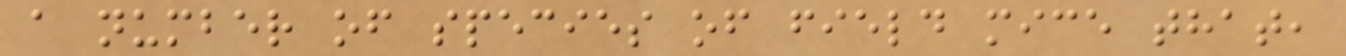a number of species of field mice that,
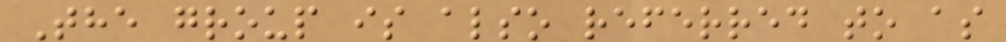The group is also referred to as
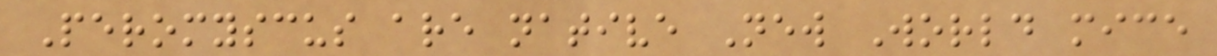Peromyscus are native New World mice
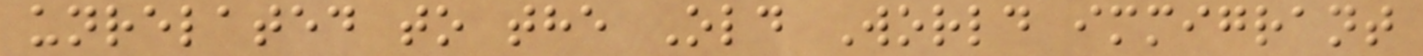unrelated to the Old World immigrant
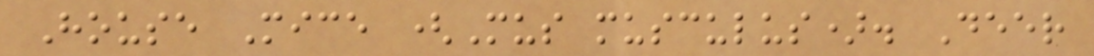House Mice (Mus musculus). Deer
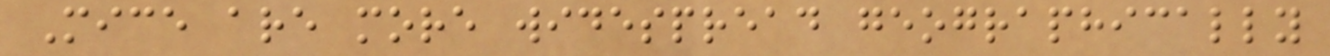Mice are more widespread geographically
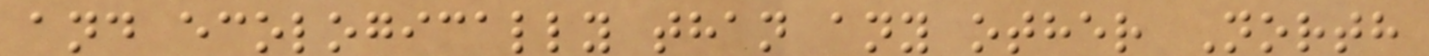and ecologically than any other North
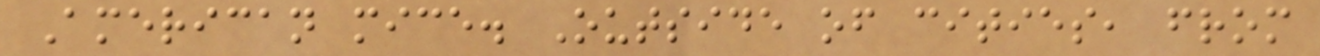American mice. Outside of cities, from
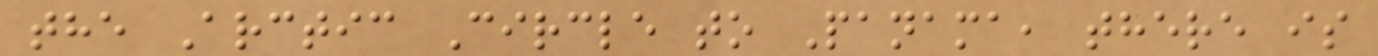the Arctic Circle to Panama, there is
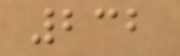232
